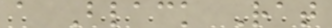a Black Rat
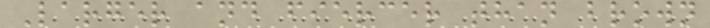Larger and fiercer than brown
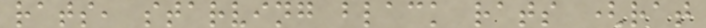rats, starving black rats (rat
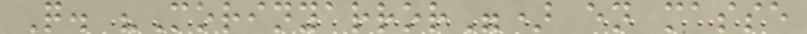Q. "Morinyarror") en masse
